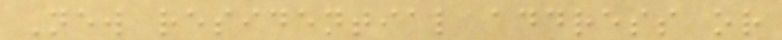New residential address or
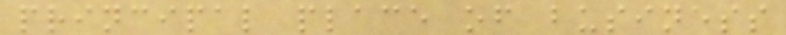principal place of business
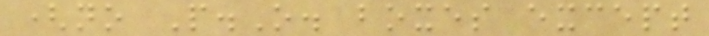(no P.O. boxes except
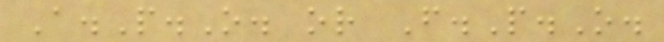A.P.O. or F.P.O.
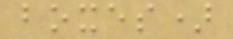boxes)
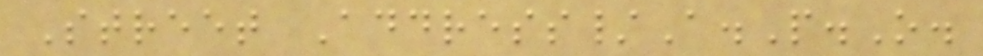Street Address/A.P.O.
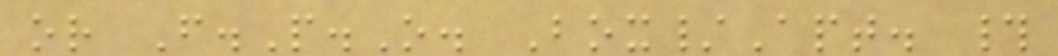or F.P.O. Box/Apt. #
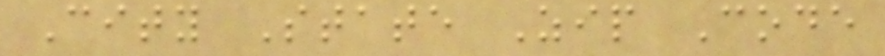City State Zip Code
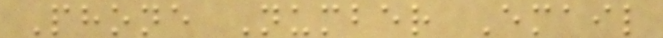Phone Number Email
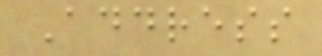Address
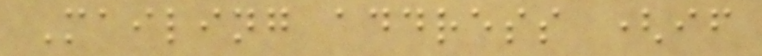Mailing address (if
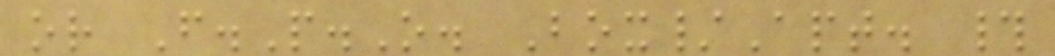or F.P.O. Box/Apt. #
